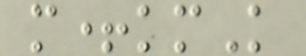m+kmK
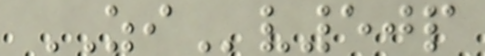ZIv50p
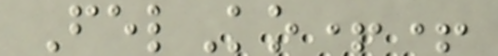FelKo++
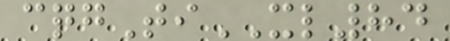cqgTiXL84
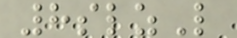8slzL
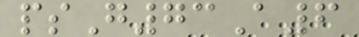psG73A6
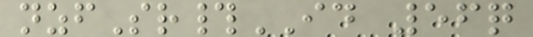nzfSr#ID 56q
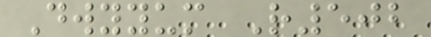Dwyyum R502
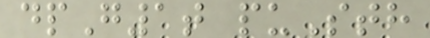dpG1t puSth
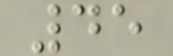45
